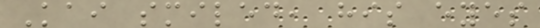Kai smiled, his eyes
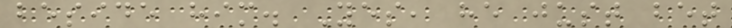beside him. Yes, he just bet
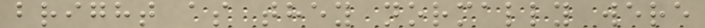bright as they normally were
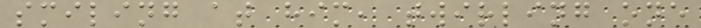smiling at him, twirling one
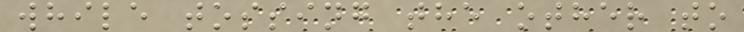while tossing the other to
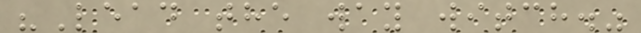"Lead the way witch."
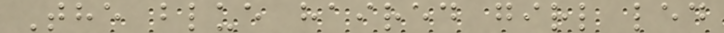The blue haired girl led
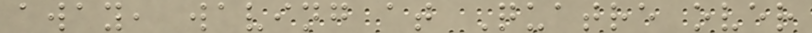away, waving at Quatre over
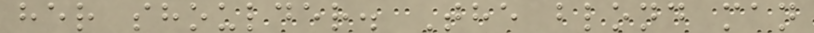her shoulder. The blond man
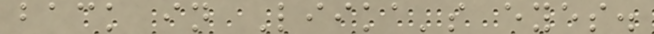back in Liika's eyes.
